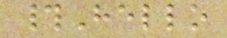#Hello
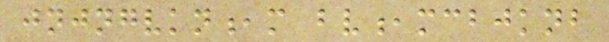jnjngvkn,m bv,mcbjknb
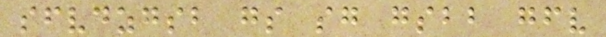sfvdzgsb gs sg gsbb gfv
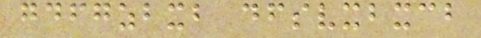gdfgzbxb dfsvxbxcb
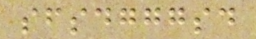sfsdgggsd
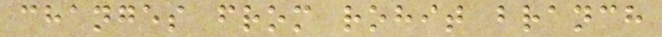changes from rohit branch
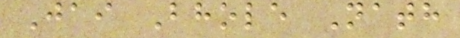Jai Bhole Nath
